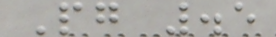Pg .5
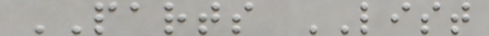PARTS LIST
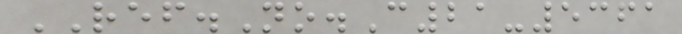REF.No.C21-5361
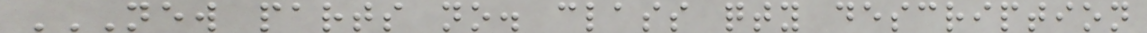NEW PARTS NO. CLASS QTY DESCRIPTION
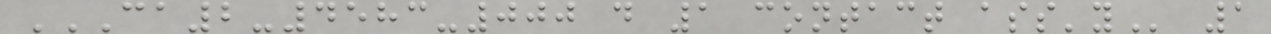CA2-4583-000 D 1 CONTACT ASS'Y 1
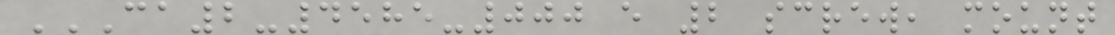CA2-4585-000 E 2 SCREW, MOUNT
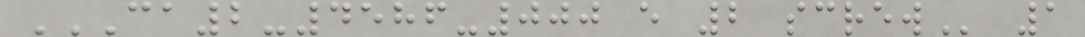CA2-4586-000 E 2 SCREW 1
